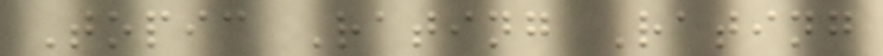Topic Rating Rating
